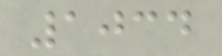1034
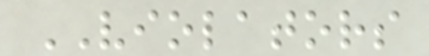VIOLATORS
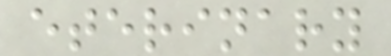eterinary
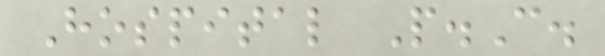Hospital P.C.
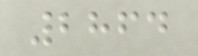2864
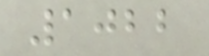1022
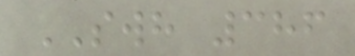SWH 386
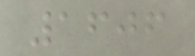1606
